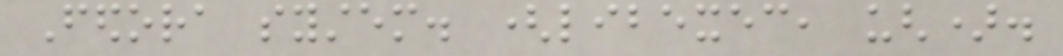Fedora system. (libexec, ugh).
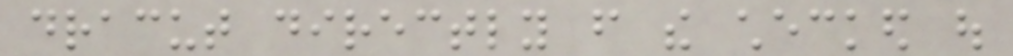dracut directly from the checked out
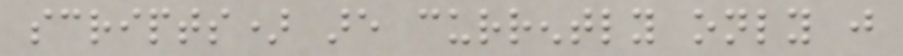scripts) are currently only just
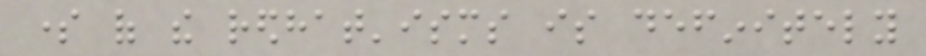some of the redhat'isms is definitely
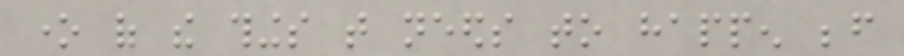one of the things that needs to happen before
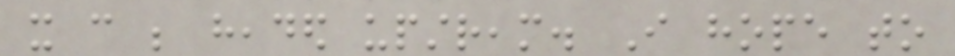it can be headed upstream. I hope to
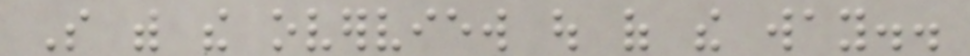So with the overview out of the way..
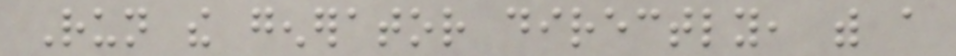Run the generator directly, with a
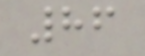86
